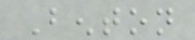Benton
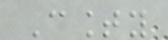County
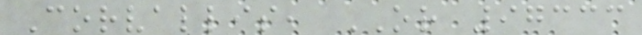Corvallis, OR 97333
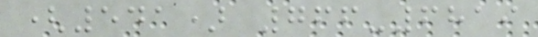(541) 766-6819
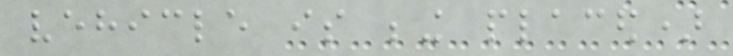vehicle is being placed)
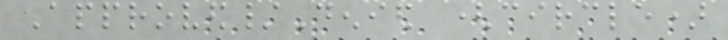Approved/Denied (circle)
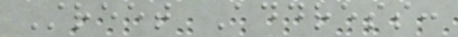Street Address:
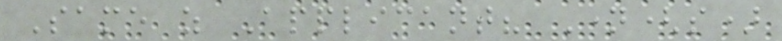Same as Applicant? Name(s)
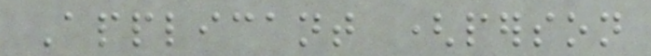Applicant (person
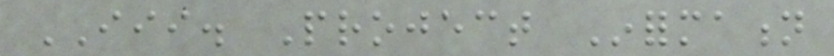III. Project Information
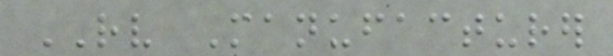RV Manufacturer
